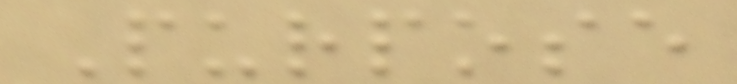Purpose
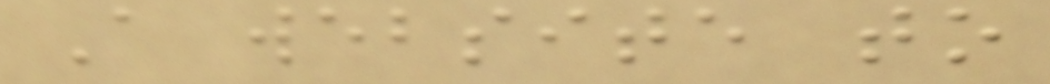A website to
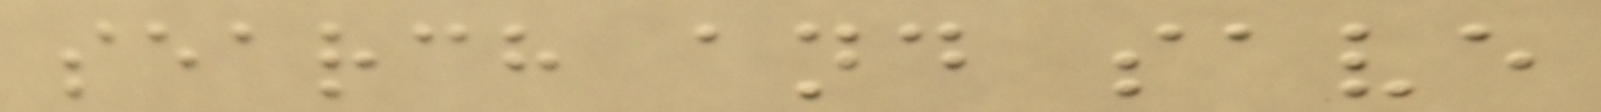search and save
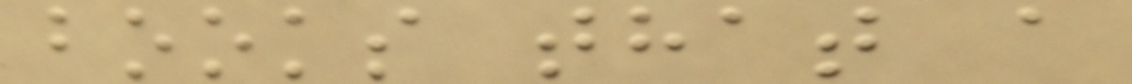books that a
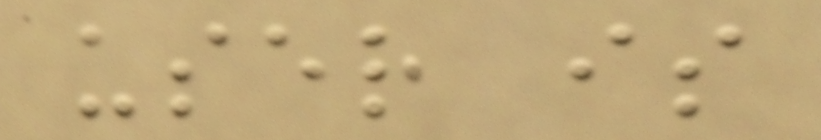user is
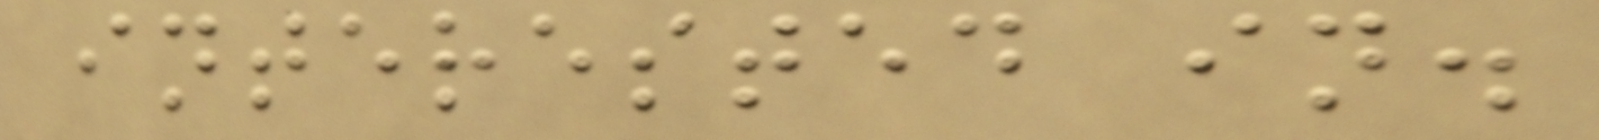interested in.
